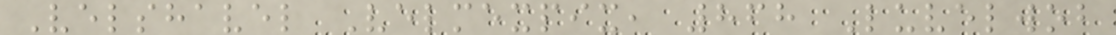Velshavel Velmexpix, 868 Luvelwob
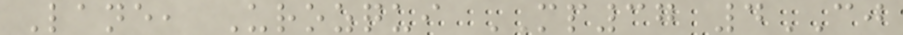Lane, Urozqui MP37 4CJ
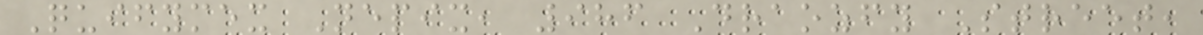Quifymex Nepix, 986 Draozfy Street,
